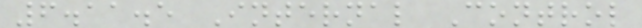6.11.5 Internal Control
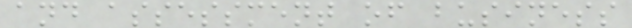and assessment of business
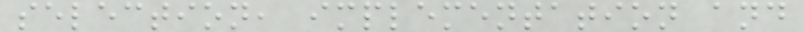selection, implementation and
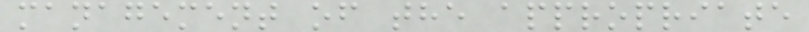management of the appropriate
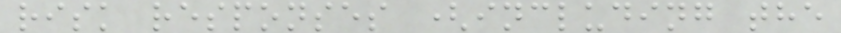risk responses (including the
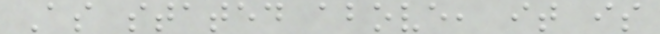As stated above, it is
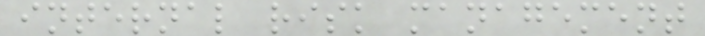internal risk management
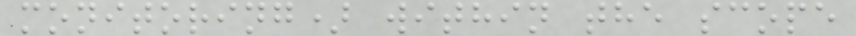monitoring) within the scope
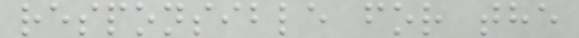responsible for the
